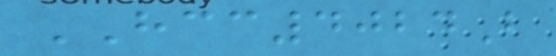HCC4024B
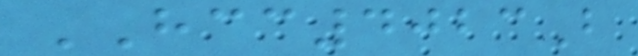HCC4023B
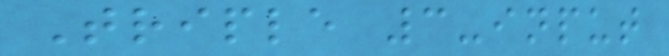Triple 3-input
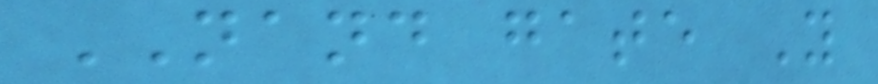NAND gate Y
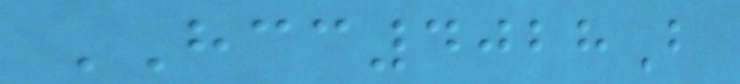HCC4028B
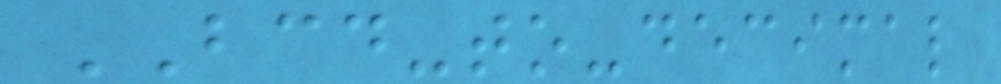BCD-to-decimal
